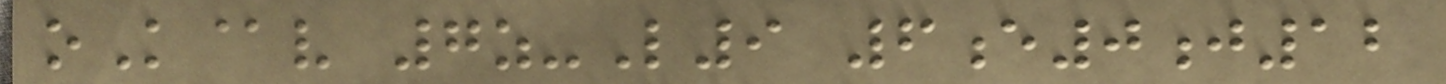oK@v 7z-L9 6e0j12
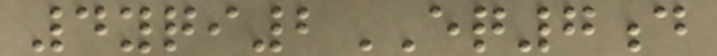4yqi2EQ7d
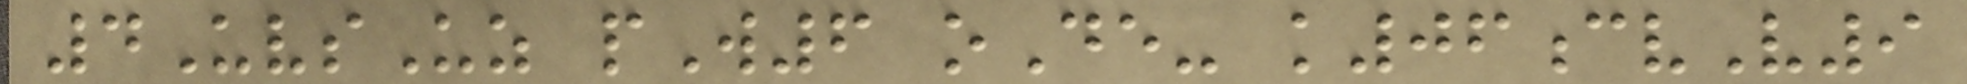4UvsUz pW6 oDe- k06cvV9
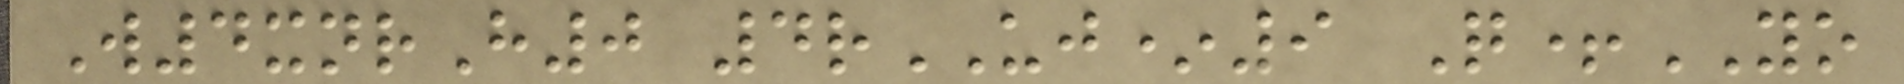W4xnrH0 4rUJ*9 Q+YO
